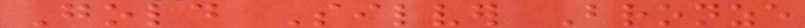Gold Silver Bronze
